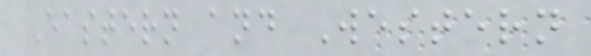Eastern and Western
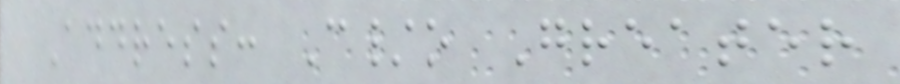Address: C/o Greater
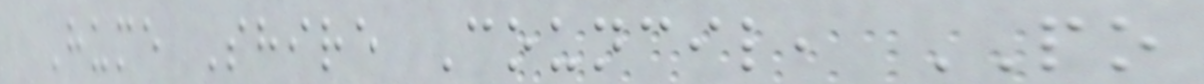Hume Shire Council, PO
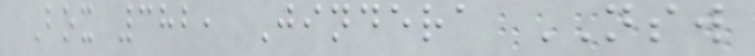Box 382, Jindera NSW
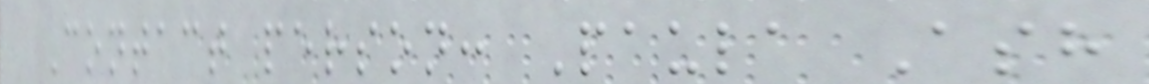Contact person: Paula Ash
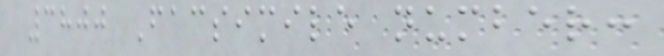3800 Facsimile number:
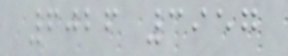6026 3957
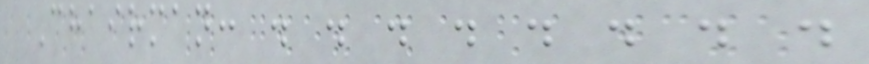Chairman: . . . . . . . .
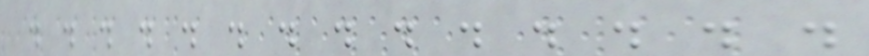. . . . . . . . . . . . . .
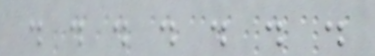. . . . . . .
